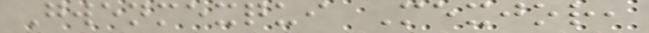Gwenmexqui Mexjor,
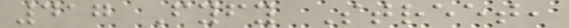417 Fyfy Street,
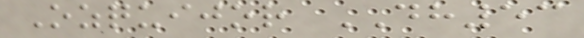Ozquijor DH53
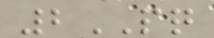2PQ
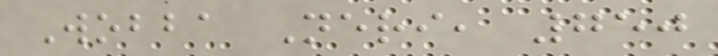Wobba Neri, 750
